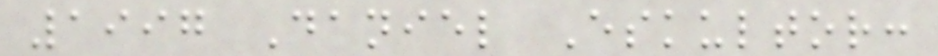1997 Daniel Eskultor:
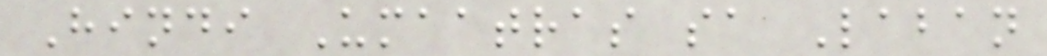Hindi Umaatras sa Laban
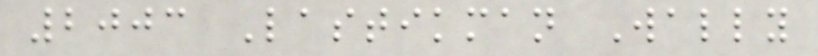2003 Lastikman Wally
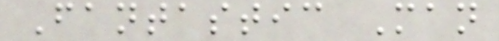Fantastic Man
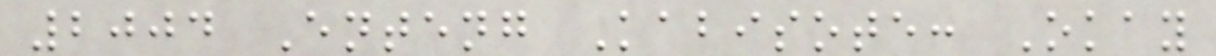2004 Enteng Kabisote: Okay
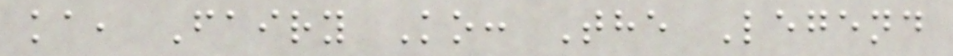ka, Fairy Ko: The Legend
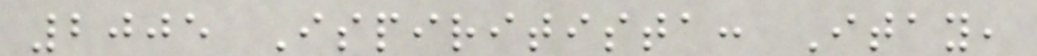2005 Ispiritista: Itay,
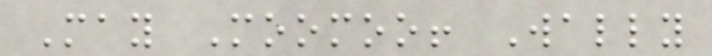May Moomoo! Wally
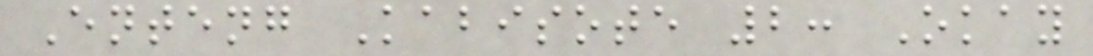Enteng Kabisote 2: Okay
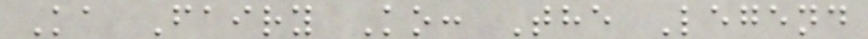Ka Fairy Ko: The Legend
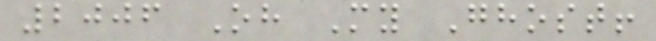2006 Oh My Ghost!
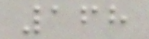168
